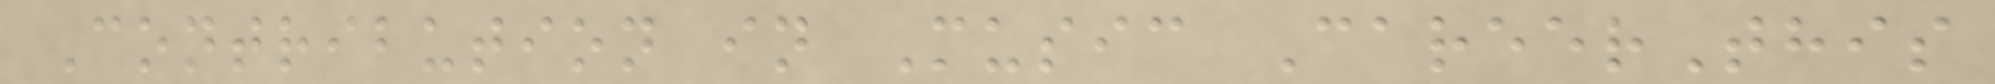Contribution in Music CareerThis
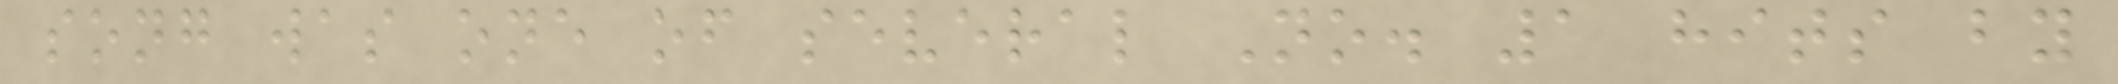song was one of several No. 1 hits by
